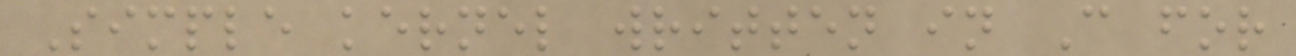Simple kernel written in C for
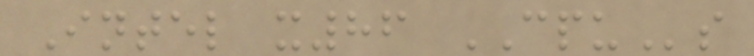Intel x86 CPUs
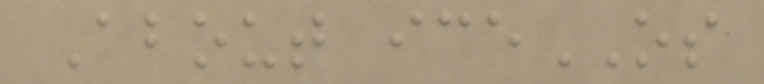About iceOS
